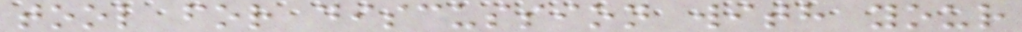tool for discussion with your
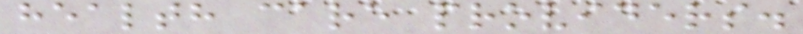health care providers.
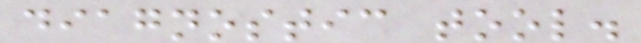diagnostic tool.
